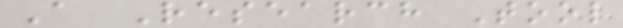A Research Tool
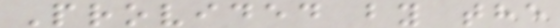Provided by the
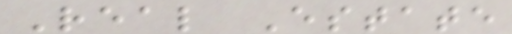Real Estate
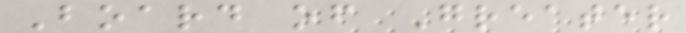Board of Greater
